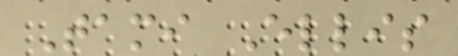Tami Ellis
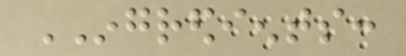INGREDIENTS:
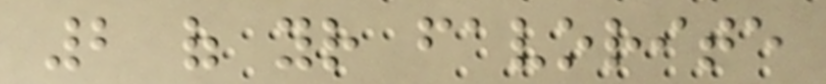2 of your favorite
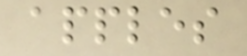apples
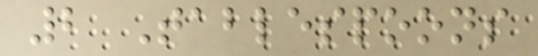2 Tablespoons
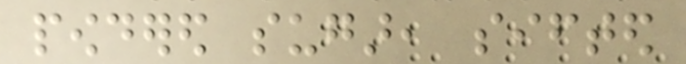powdered sugar, sifted
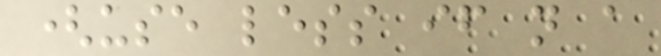(use less if not a
